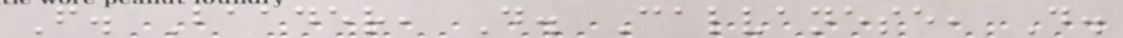F. Baader, D. Calvanese, D.
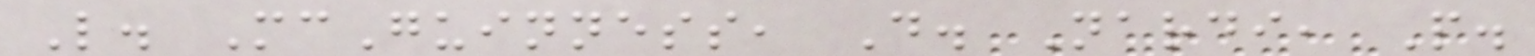L. McGuinness, D. Nardi, P.
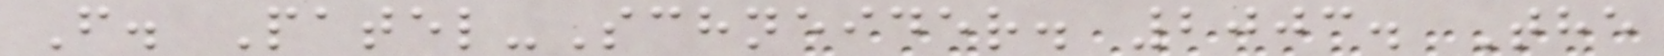F. Patel-Schneider. 2003. The
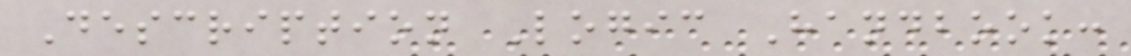Description Logic Handbook:
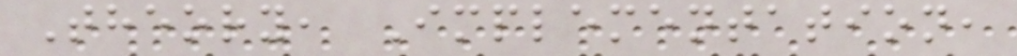Theory, Implementation,
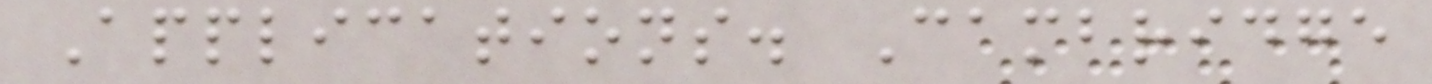Applications. Cambridge
